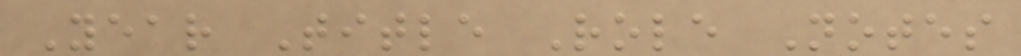Year Title Role Notes
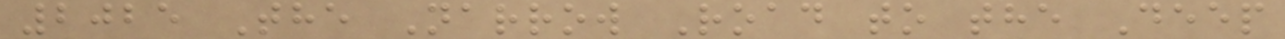2025 The Narrow Road to the Deep
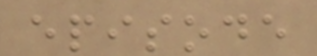episode
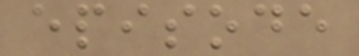episode
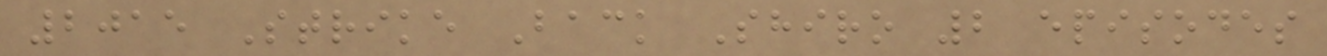2015 Strike Back Shiro 2 episodes
